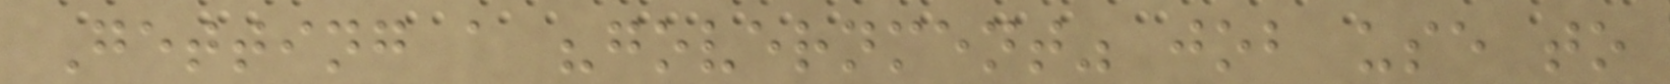Getting a "government" job use to
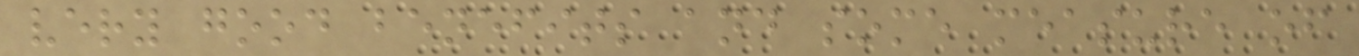very good benefits and some measure of
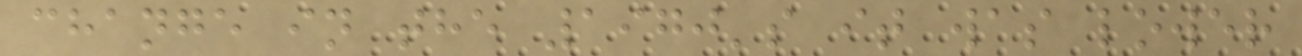change in the 1970's it was lower
